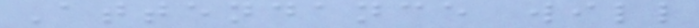Attendance will
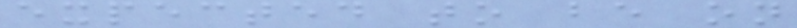expected to be on
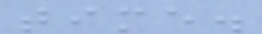time.
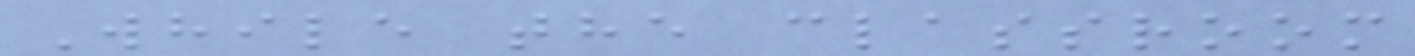While the classroom
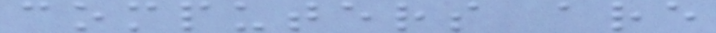computers are
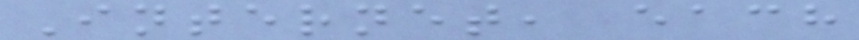Internet, each
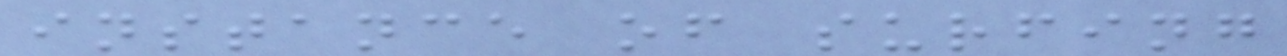instance of surfing
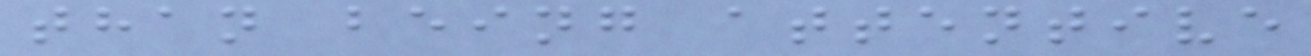than being attentive
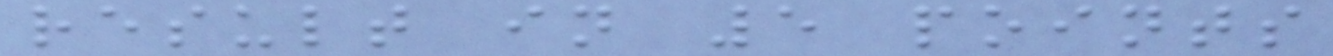result in 5 points
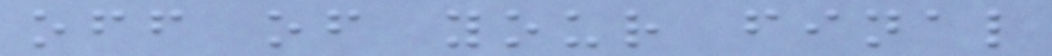off of your final
